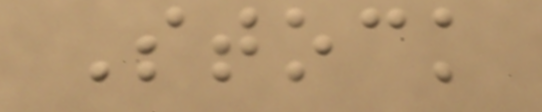Stock
